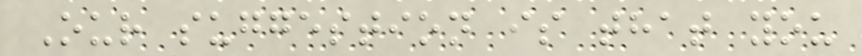Our suggestion is that you
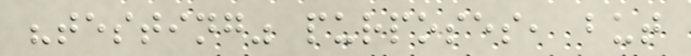"testing" purposes, but
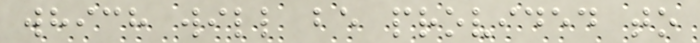which will be provided to
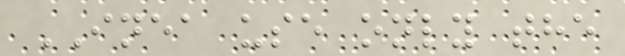INEA use only the
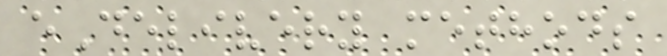eDelivery methods
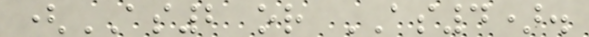(AS2 or AS4).
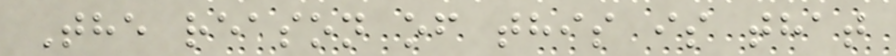The reason of this is that
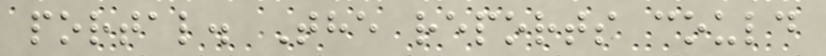portal. The reports could
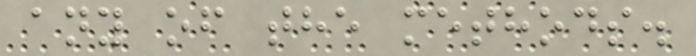any of the methods.
